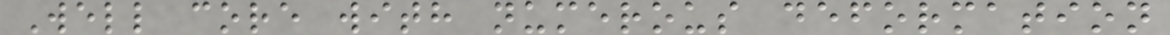Well core with numerous deformation
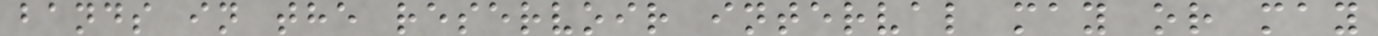bands in the reservoir interval may or may
